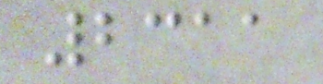2311
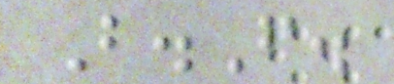B.F.
